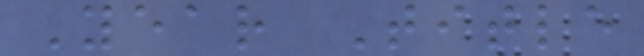Year Title
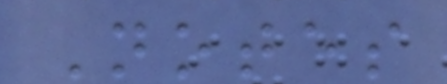Notes
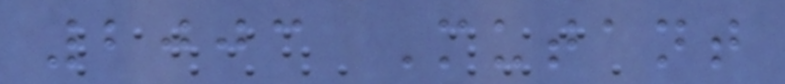2003 Mutant
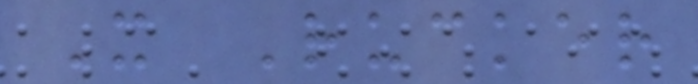X Rucker
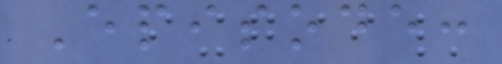Episode:
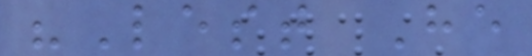"Lest He
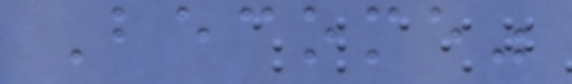Become"
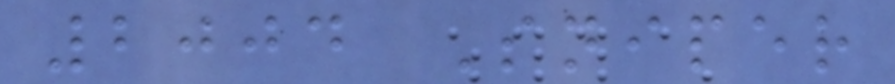2004 Sniper
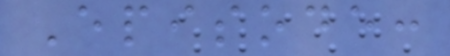Episode:
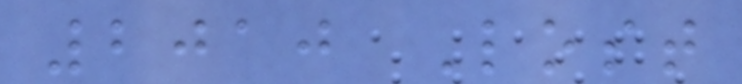2010 Lost
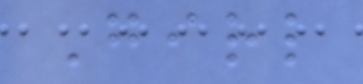Girl
